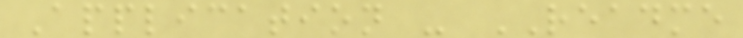Application - README
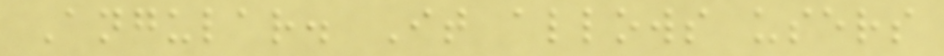Angular. It allows users
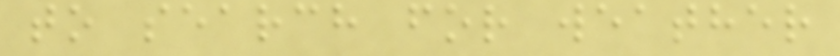to search for weather
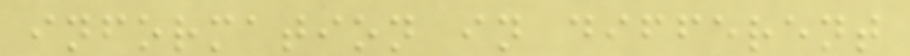information in different
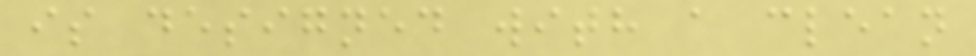is designed with a clean
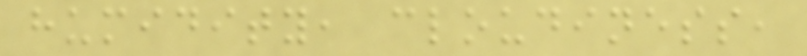humidity, cloudiness,
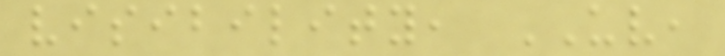visibility, UV,
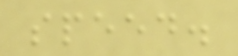speed.
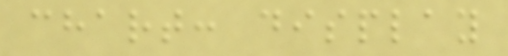chart: display
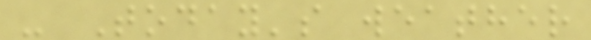- Today's weather
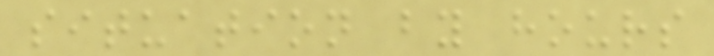situation by hours
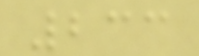233
